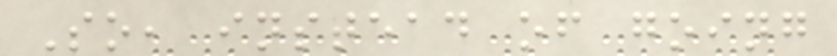So, instead of going
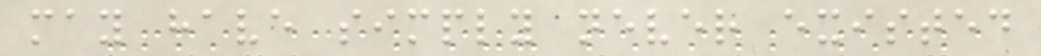may have simply never existed
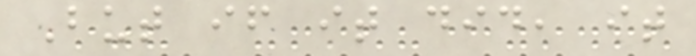But if it did, it
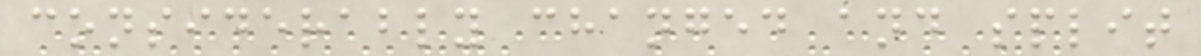considerably changed and split
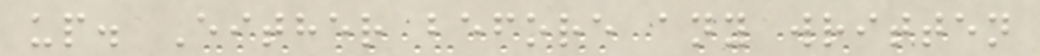up. Either before any written
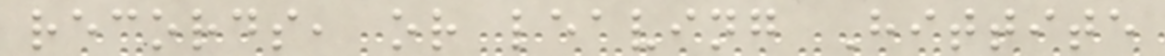records, or leaving Hittite
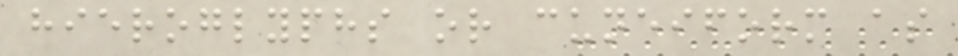hieroglyphs or cuneiform as
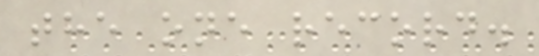the one record.
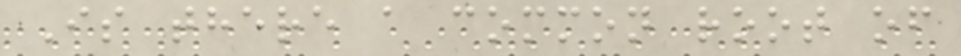Is there a common root of
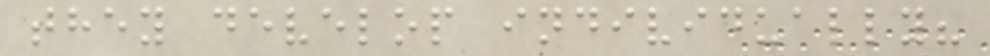they develop individually?
